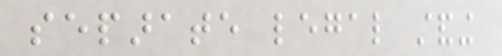separate legal standing
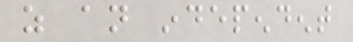as an independent
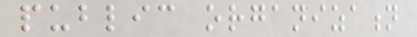public organization
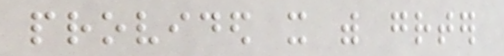provided it with greater
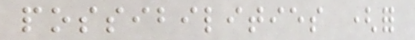possibilities (for
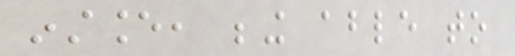instance, being able to
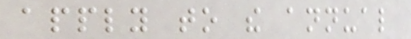apply to the annual
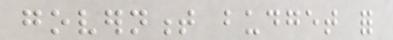government budget for
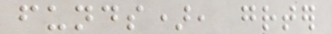funds), greater
